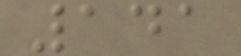141
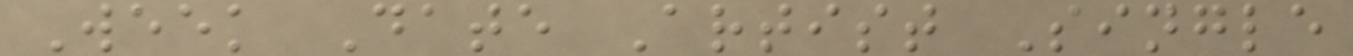Week Date Artist Single
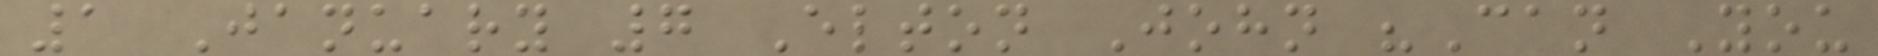1 January 7 Elton John "Can You
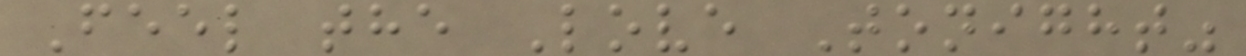Feel the Love Tonight"
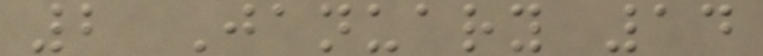2 January 14
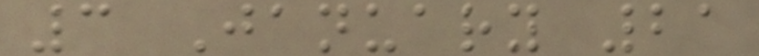3 January 21
